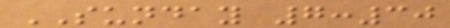SUNDAY 7:30
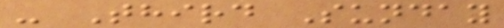- Third Sunday
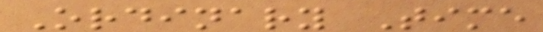Ordinary Time
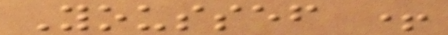Youssef +
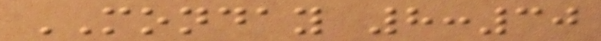MONDAY 8:30
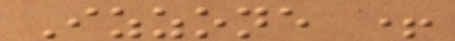Izzone +
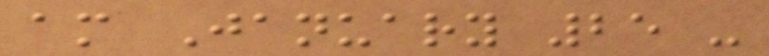am January 25 -
